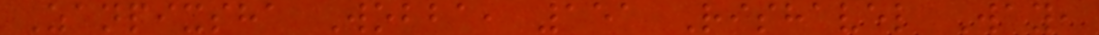Zanpixsha Wobba, 151 Rishavel Way,
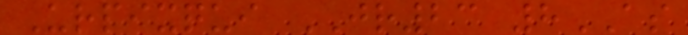Urpixqui JR23 8AS
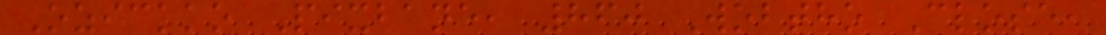Ozickko Pixbane, 860 Wobtho Close,
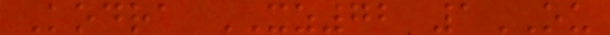Kodra XZ72 1OU
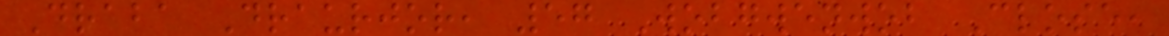Draba Draurjor, 57 Wobgwenwob Close,
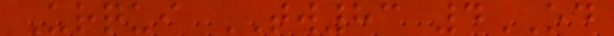Urqui TW83 4OD
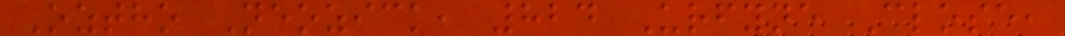Oztho Neozick, 824 Urfyne Close,
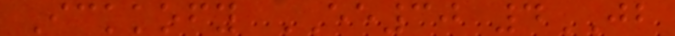Ickkofy EE30 4JB
